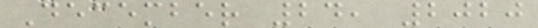December 24, 2020
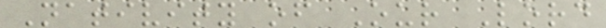Nativity of Our Lord
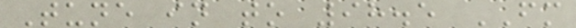Tune in to 98.5 FM
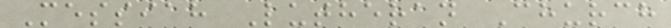Messiah Lutheran Church
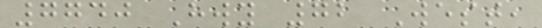7740 Hwy 72 West,
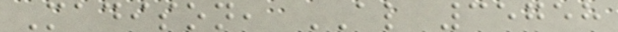Madison, AL 35758
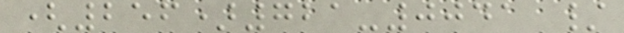(256)721-0041 /
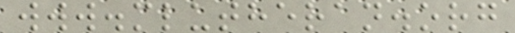www.mlutheran.org
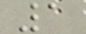1
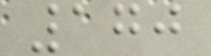170
